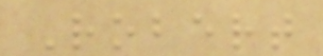Robert
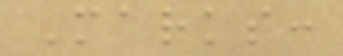Marks:
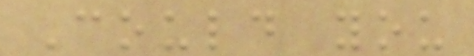Could you
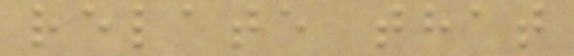relate that
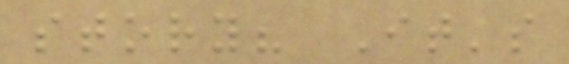story? It's
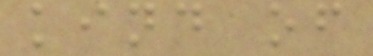kind of
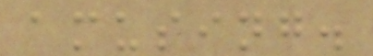amusing.
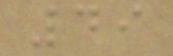49
